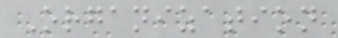Organization
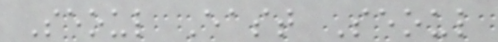Seoul East Seoul
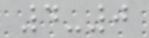4-0
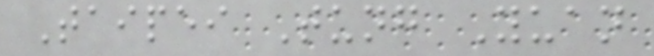Taipei Tung Yuan
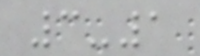3-1
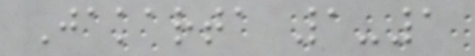Jakarta 1-1
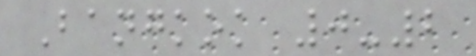Bangkok 0-2
